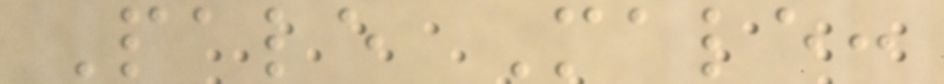Pale Male:
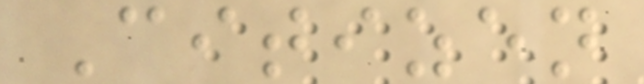Citizen
